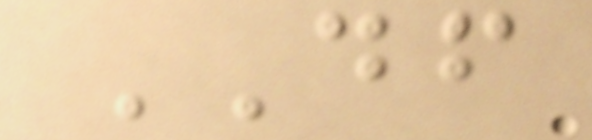DF
